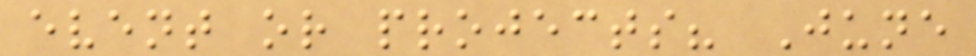event or projects? June
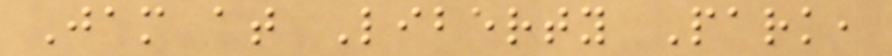Jam at Liberty Park,
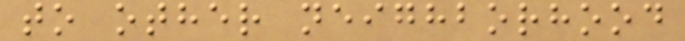to other neighborhood
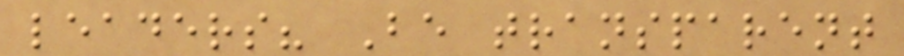leaders? Be transparent
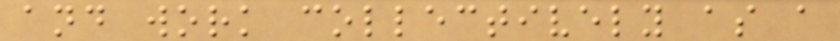and work collectively as a
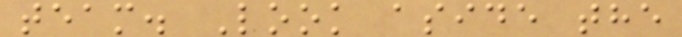team. Look aside the
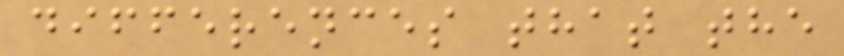differences that the
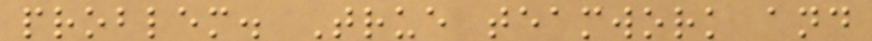problem. True teamwork and
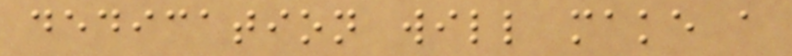dedication will make a
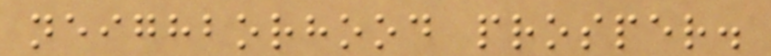neighborhood prosper.
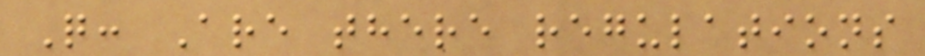Q: Are there regulations
